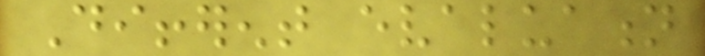Different evaluation
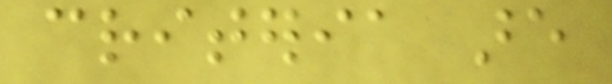criteria are
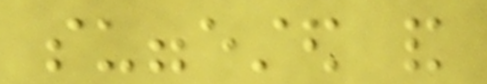suggested and
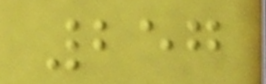257
